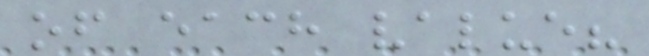of each value?
